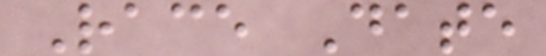Race Date
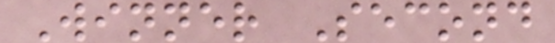Winner Second
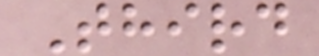Third
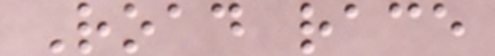Road race
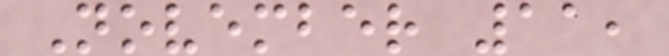November 11,
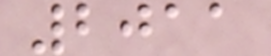2011
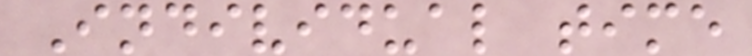Individual time
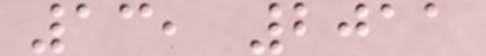13, 2011
